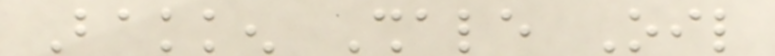Bakken Shale Oil
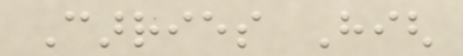Carries High
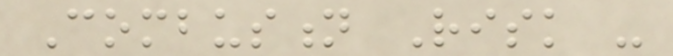Combustion Risk -
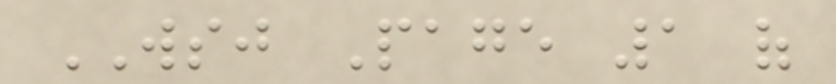WSJ Page 1 of
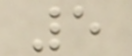5
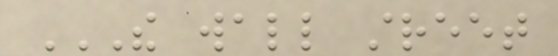THE WALL STREET
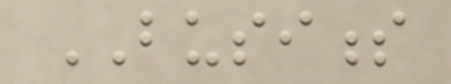BUSINESS
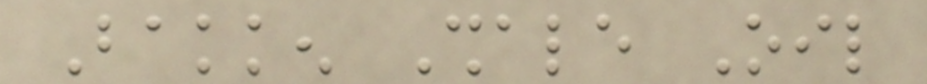Bakken Shale Oil
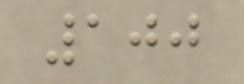100
